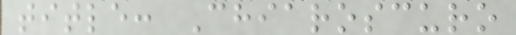title: Chiaroscuro
